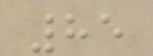85
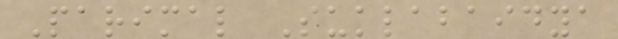Parimal Suklabaidya
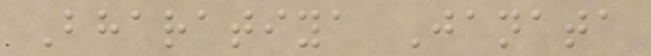Bharatiya Janata
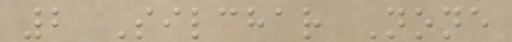2 Silchar None
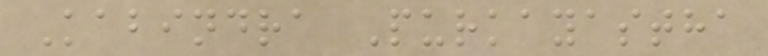Kabindra Purkayastha
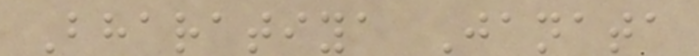Bharatiya Janata
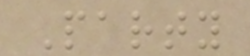Party
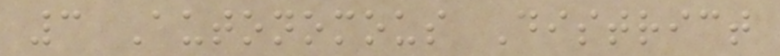3 Autonomous District
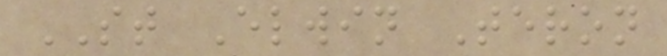ST Elwin Teron
